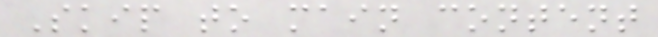Skip to main content
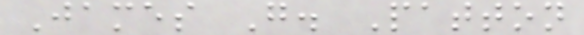James G. Patton
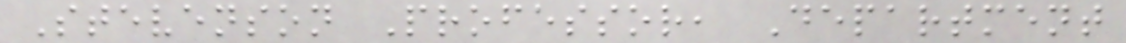Stevenson Professor, Department
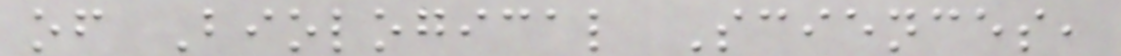of Biological Sciences,
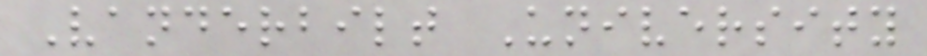Vanderbilt University
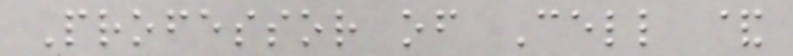Professor of Cell &
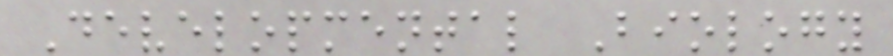Developmental Biology
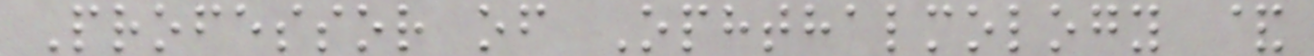Professor of Ophthalmology &
